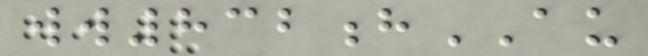ww832hAU
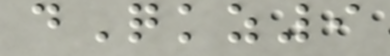dQkz9
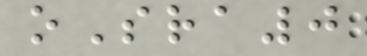oSra0
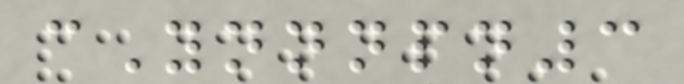cYnnnpn3
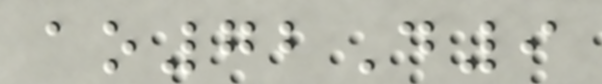ao72D9
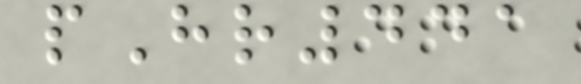pHr441
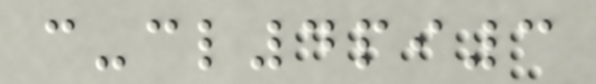c-cl4pi3
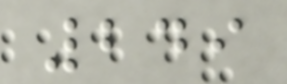249
